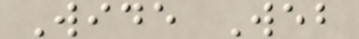Wide Web
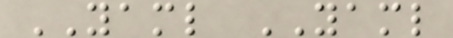YAML YAML
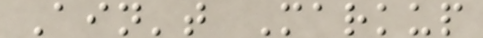Ain't Markup
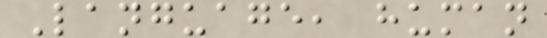Language, human
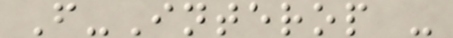F-Interop -
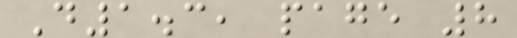D1.3, page 8
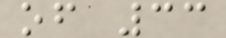of 33
